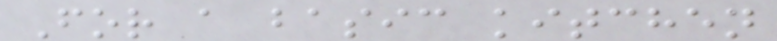For a basic kitchen
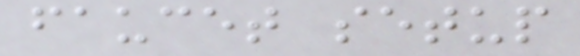faucet setup
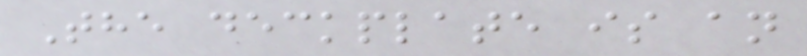The deckplate is an
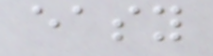easy
